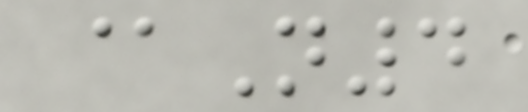@N4
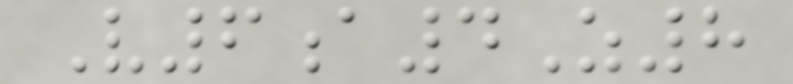V6a4Z8
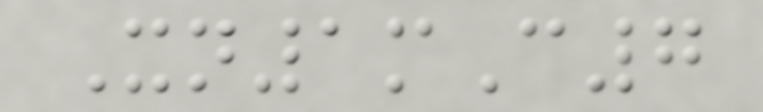Xn1mC7
